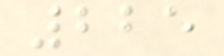225
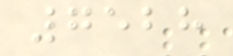7528
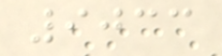9033
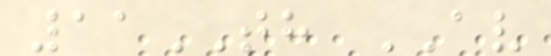11TH AV
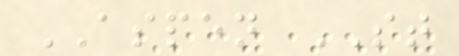ASPEN ST
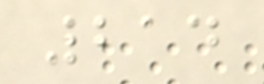214
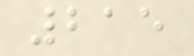215
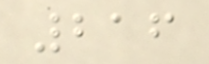216
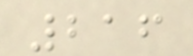216
